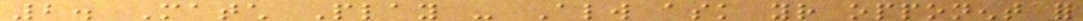2. Match Play - Always ask your opponent for
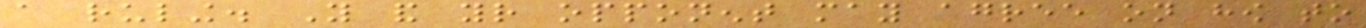a ruling. You and your opponent may agree on how to
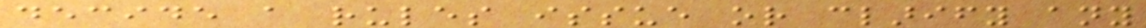decide a rules issue or clarify any
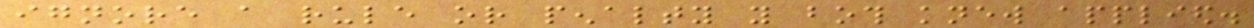ignore a rule or penalty you both knew applied.
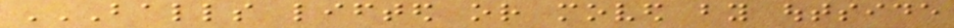BALLS LIFTED OR MOVED BY OUTSIDE
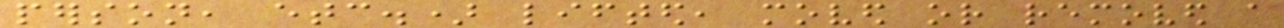person, etc.) lifted, moved or removed a
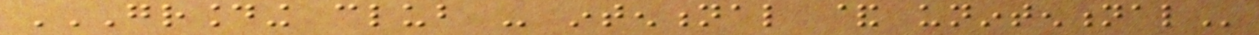GROUNDING CLUB - INTENTIONAL & UNINTENTIONAL
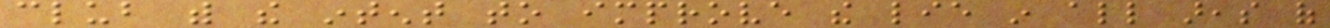club with the intent to improve the lie in all areas of
